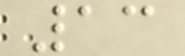13
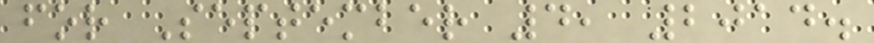for September 4, 2014.
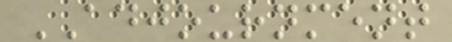ADJOURNMENT
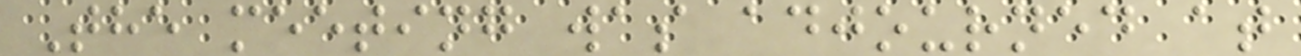The meeting was adjourned at
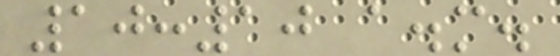10:10 a.m.
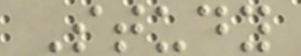Study
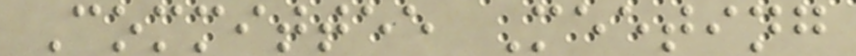Committee Meeting
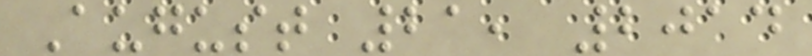August 21, 2014
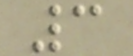3
